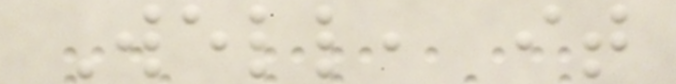Well, it
